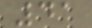41
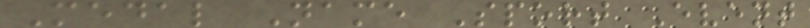Medal Name Sport Event
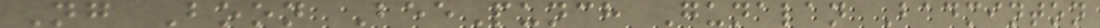Ng Boon BeePunch Gunalan Badminton
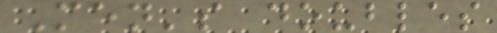Men's doubles
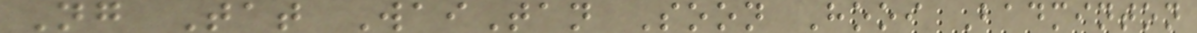Ng Tat WaiTan Soon Hooi Badminton
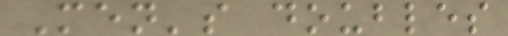Men's doubles
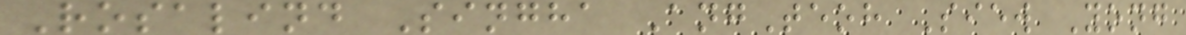Rosalind Singha AngTeoh Siew Yong
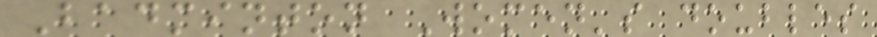Badminton Women's doubles
